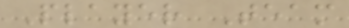Player Team
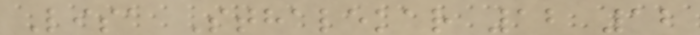Lisa Sthalekar 12 12
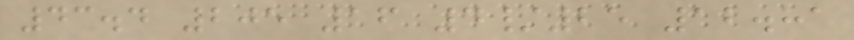43.4 205 16 4/25 12.81
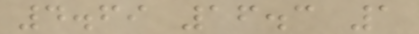4.69 16.3 1
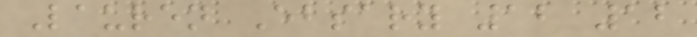Lauren Ebsary 12 12
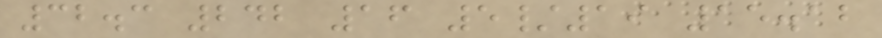32.3 242 16 5/19 15.12
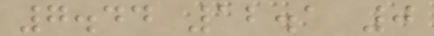7.44 12.1 0
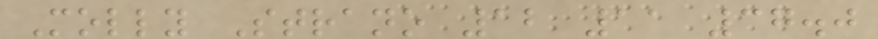Molly Strano 12 11 37.0
